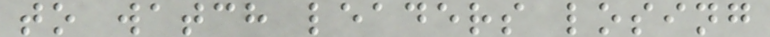to watch leaders losing
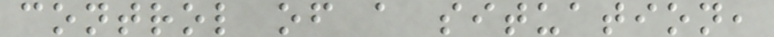control of a situation,
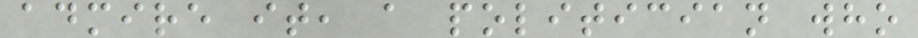admire it, a politician who
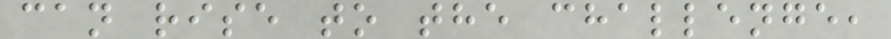can rise to the challenge,
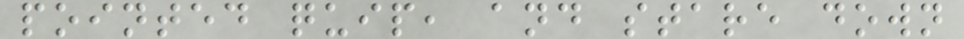pointed quip, and stare down
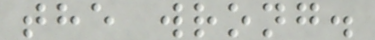the wrong.
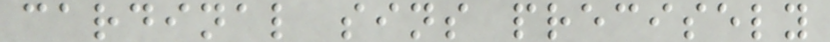cardinal sins precisely
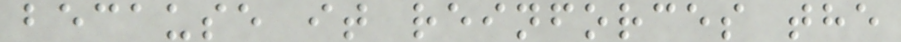because it reinforces the
